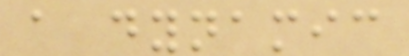a dynamic
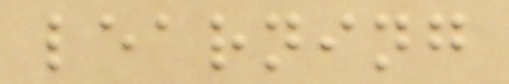learning
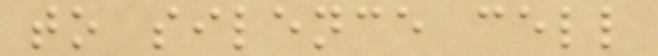to silence cell
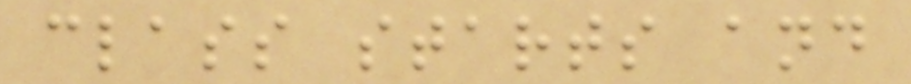class starts and
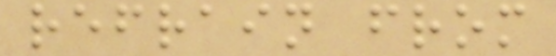refrain from
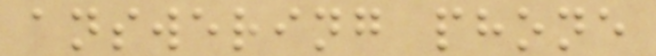answering phone
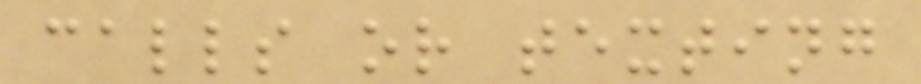calls or texting
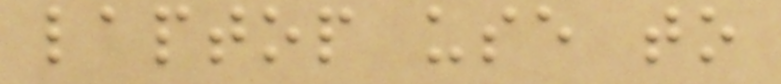laptop use to
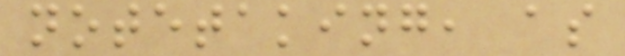notetaking, as
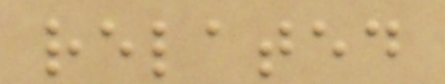related
